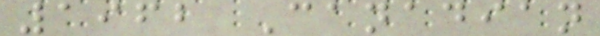1962 Canadian
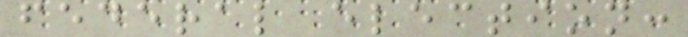federal election:
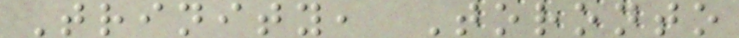Trinity, Toronto
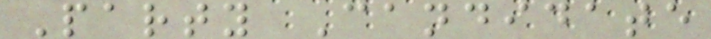Party Candidate
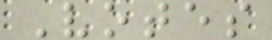Votes
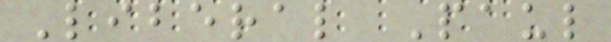Liberal Paul
